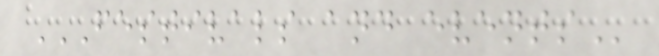FESTIVALS AND EVENTS
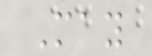May
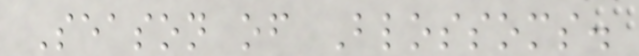Season of Blossoms.
